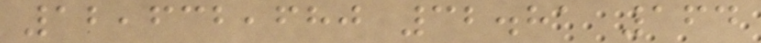12,632,680 32.81 164
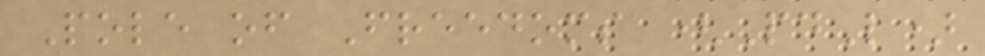Pole of Freedoms (PdL)
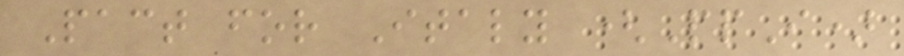Pact for Italy (PpI)
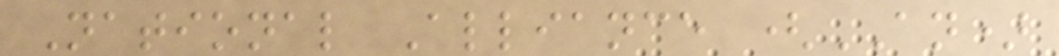National Alliance (AN)
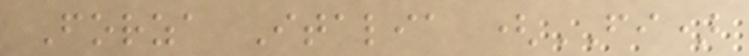Forza Italia (FI)
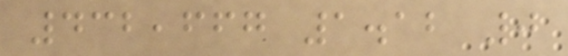432,667 1.12 0
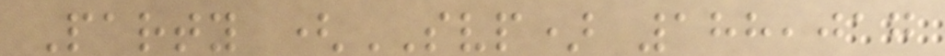Party (SVP) 188,017
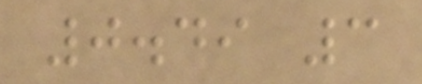0.49 3
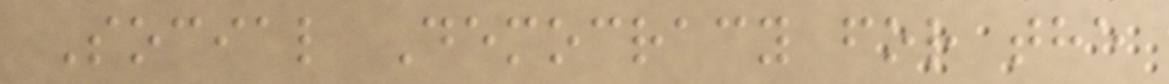Social Democracy for the
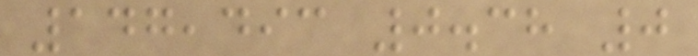147,493 0.38 0
